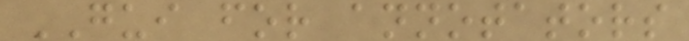GUI for annotators
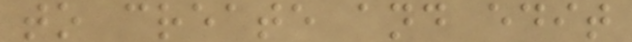to create and edit
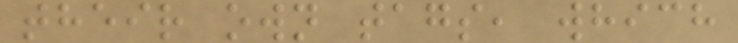their own tags, which
